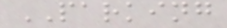PARKING
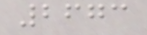2673
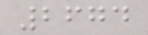2674
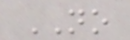NO
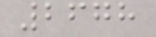2678
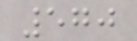570
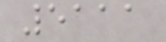5111
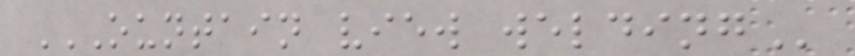OUNTAIN VIEW WELDING
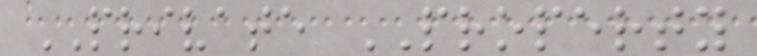PRIVATE PROPERTY
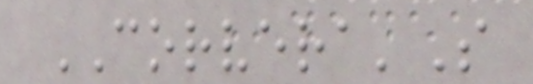CORVERA'S
